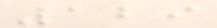129
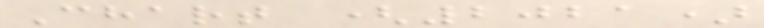Chart (2021)
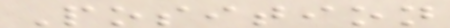Position
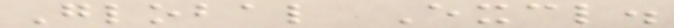Global Excl.
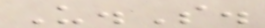U.S.
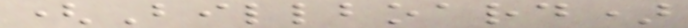(Billboard)
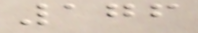176
